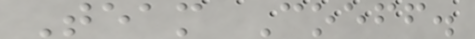Team Coeff.
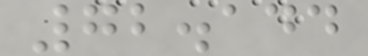72.144
